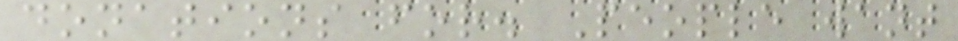donations for. People want
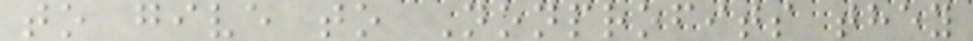to give to Nonprofits they
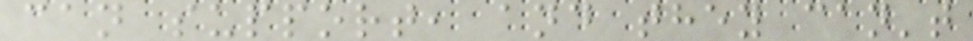can support, and they can't
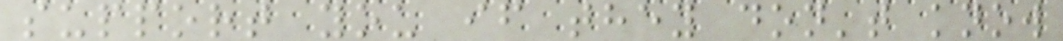support you if they don't know
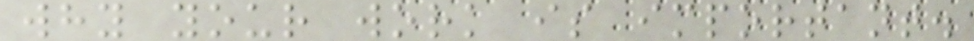why your work is important.
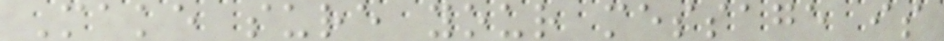Make sure your message is
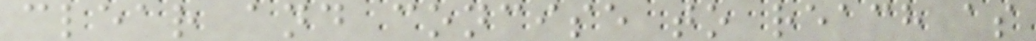clear and concise to reach as
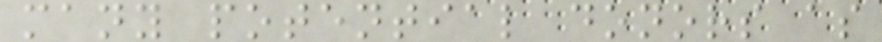many potential donors as
